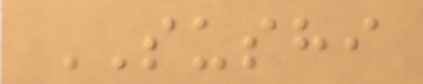SUSHI
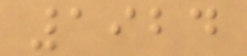1924
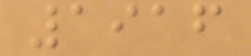1916
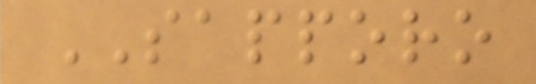SAPPORO
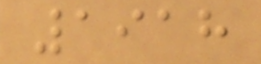1918
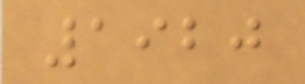1920
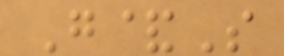G&S
